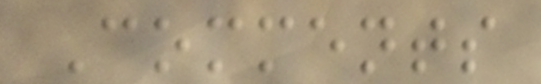Comments
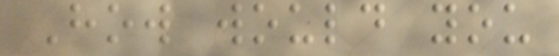How would you
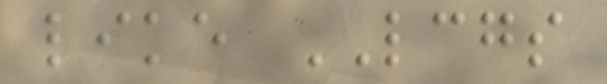like LCGS
